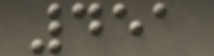451
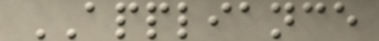APPLIANCE
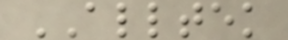ALLTEK
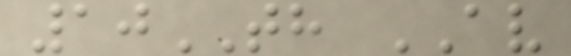10TH AV
